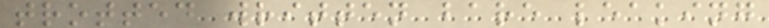trotted written bare leaking
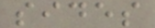sides
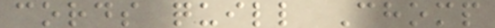cords quill Chomp
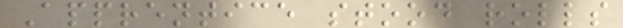Apprentice stood rolls
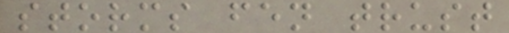storms fen trust
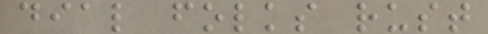dial folks rust
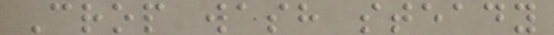Crop wash steady
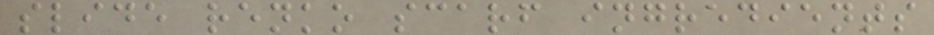slide renko scarf ingredients
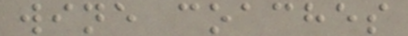wine coaches
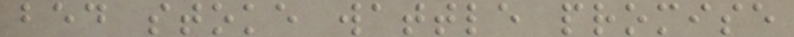bed stoke wattle promise
